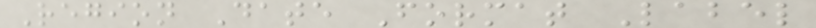Region Date Format Label
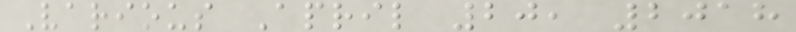Various April 20, 2018
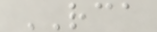RCA
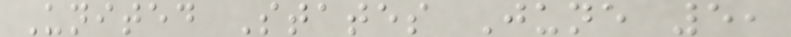United States June 5,
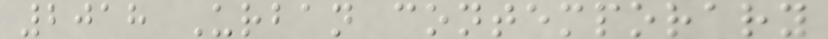2018 Urban contemporary
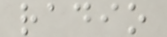radio
